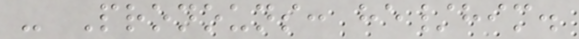- Pronouns: he/him.
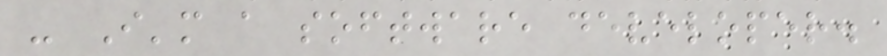- I'm a software developer.
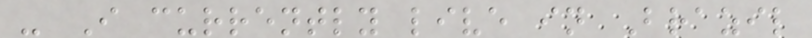- I currently live in Brazil
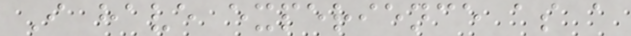I have experience as a
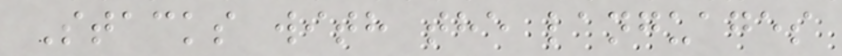Stacks with the languages
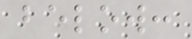below:
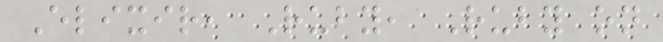Elixir, Ruby, Ruby on
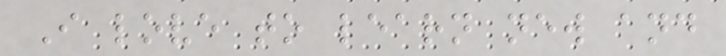I love to learn new and
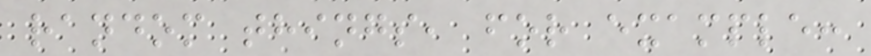random things, for example:
